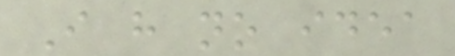I have no idea
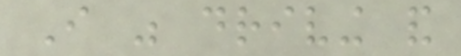I was driving and
